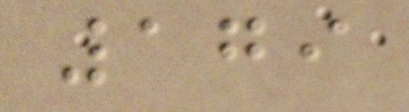179
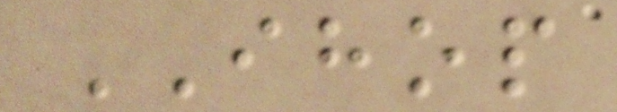IHOP
